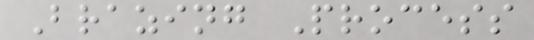Brazing Process
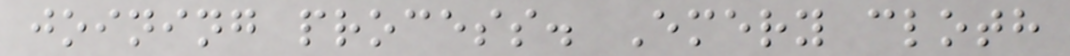joining process. Emery cloth
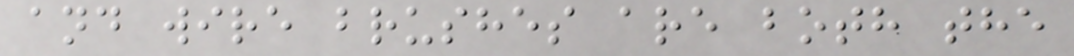and wire brushes are both the
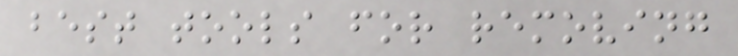best tools for removing
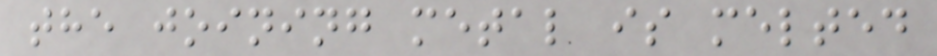the joining metal is melted
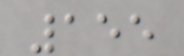155
